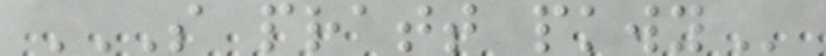S PRATT PKWY
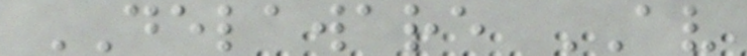DELAWARE AV
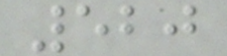520
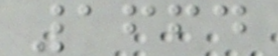1664
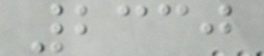2330
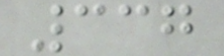337
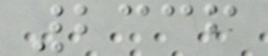2336
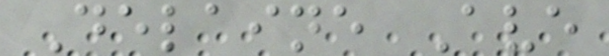Delaine Ave
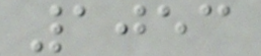1053
